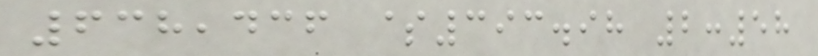638,436 $393.98 2:58
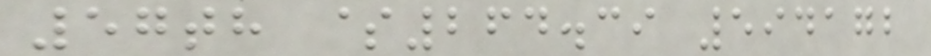57th $264.39 594172
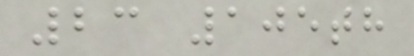23 105th
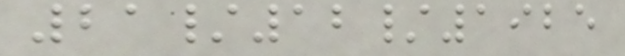21/12/1925
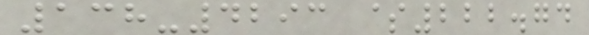138-4293 $222.74
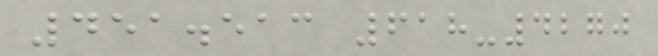451.513 618-4270
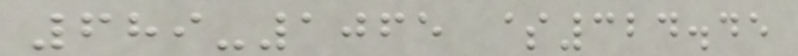689-1065 $324.45
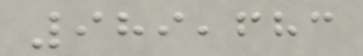989,683
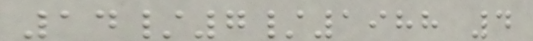14/7/1988 4
